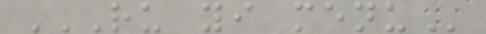RU YI MENU
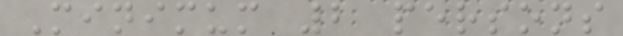Minimum 2 persons
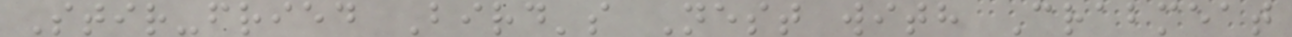Stir-fried Bird's Nest with Crabmeat
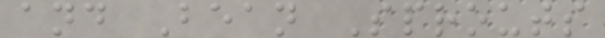and Bean Sprouts
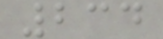234
